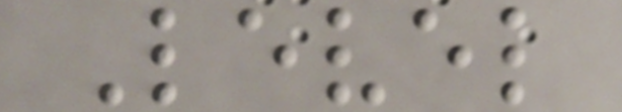Level
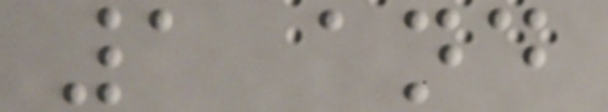1 and
